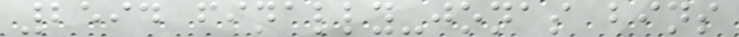2594 finally-jonas bins
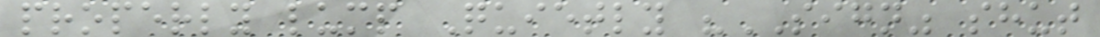properly lump Quietly "SIGN" shut
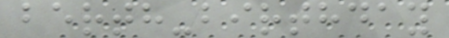berth-birthday
